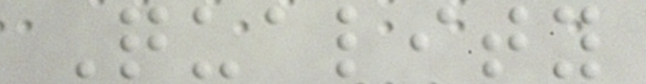Quality
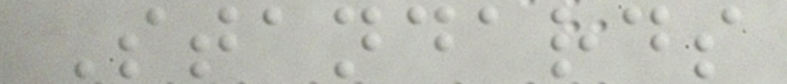Standards
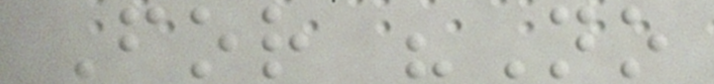For "No
